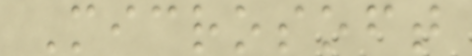Microsoft
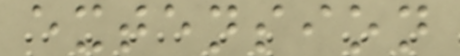extension
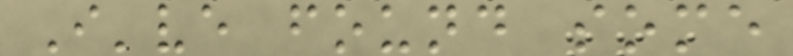I've found some
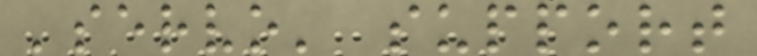'servo' support
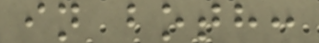in both:
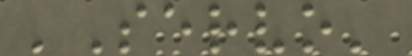'Servo'
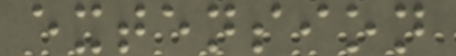extension
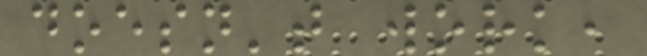doesn't work,
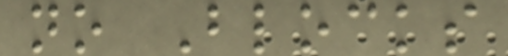no Blocks
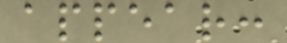appear:
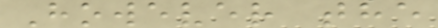However the
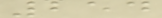254
